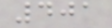401
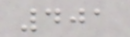401
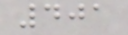401
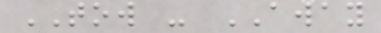TOW - AWAY
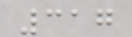317
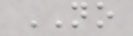NO
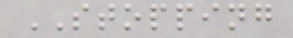STOPPING
